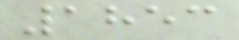1853
